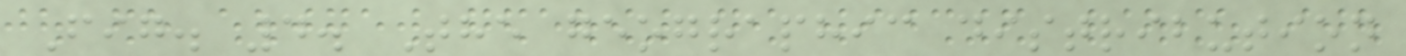Fig. 4. The geographic distribution
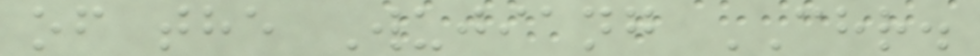of the Wujiang CHR.
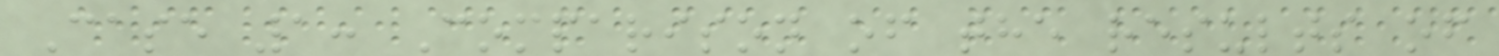Case 1: Comparison of the results of
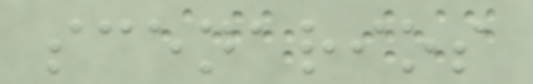scenarios
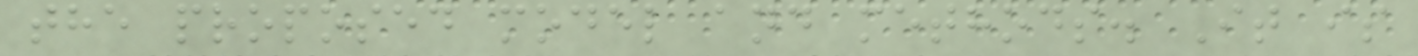the proposed model and methods. It is
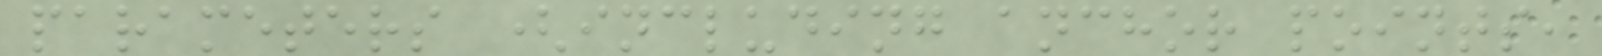parameters (including anchor points,
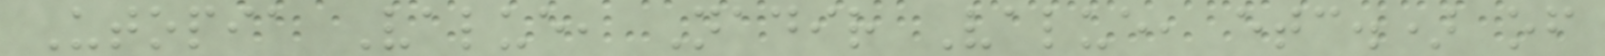Utopia Value, Nadir Value, etc.) of
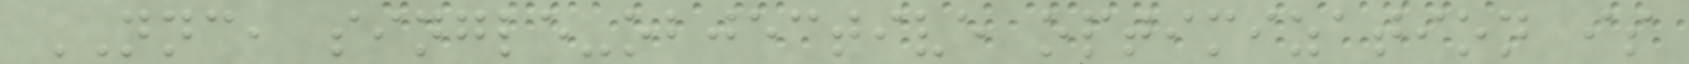NNC, single-objective optimization is
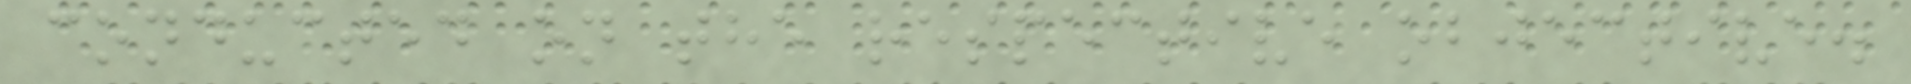conducted on the respective objective.
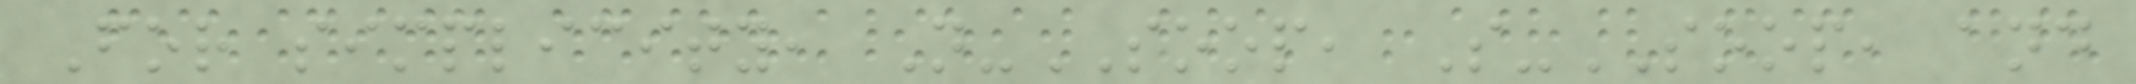For simplicity, N-SOOP, S-SOOP, and
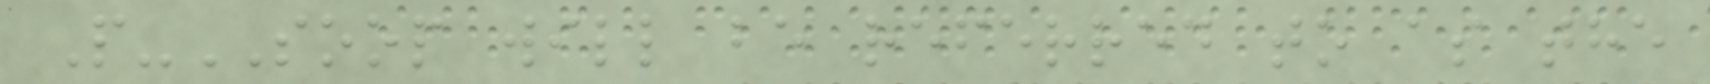P-SOOP will be referred to as the
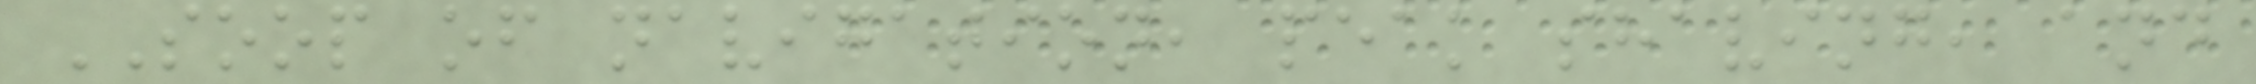SOOP of navigation, peak shaving, and
